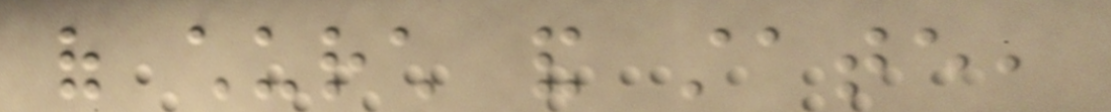of church and state,
